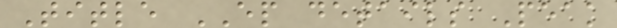Title EP details Peak
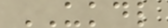UKDL
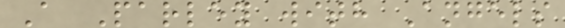A Parley with Angels
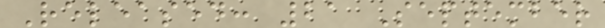Released: 21 September
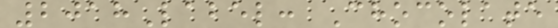2018Label: Chocolate
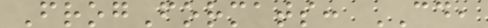FrogFormats: CD,
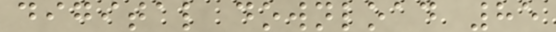digital download 85
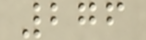276
